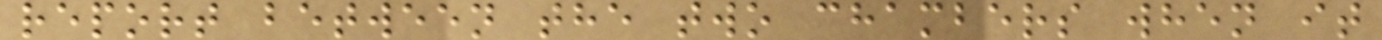report between the two chambers when it
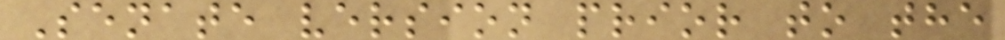Senate version prior to the
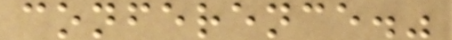conference."
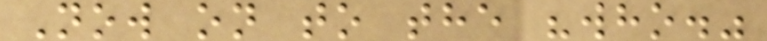Now on to the "who."
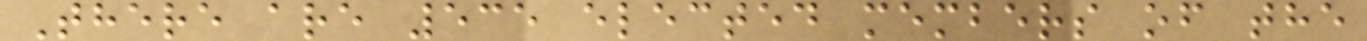There are 535 elected members of the
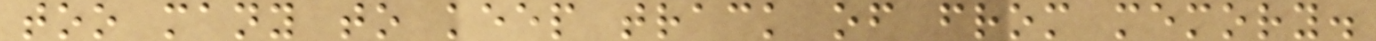too many to keep track of from memory.
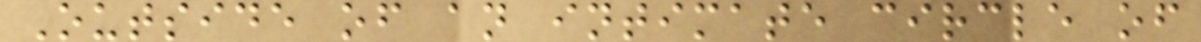Outside of an intimate circle of
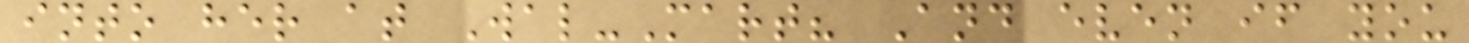into her at Wal-Mart? And even if you
